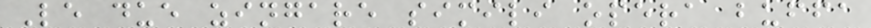Le due zingare simili opera buffa
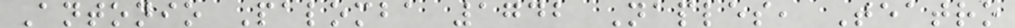Antonio Palomba 1742 Naples, Teatro
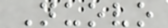Nuovo
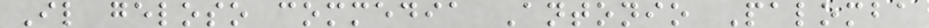Il geloso commedia Antonio Palomba
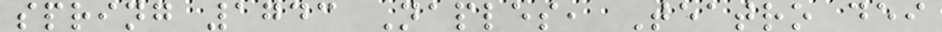spring 1743 Naples, Teatro dei
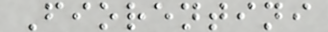Fiorentini
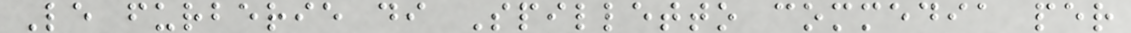Le furberie di Spilletto commedia per
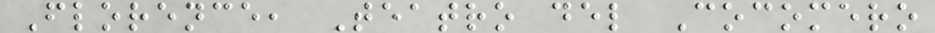Florence, Teatro del Cocomero
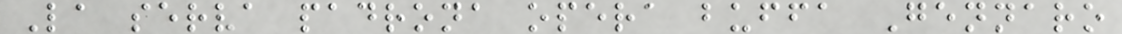La serva padrona opera buffa Gennaro
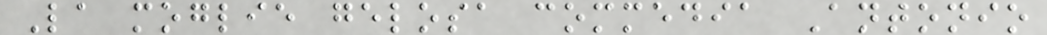La moglie gelosa commedia Antonio
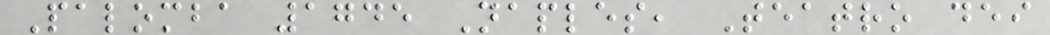Palomba 1745 Naples, Teatro dei
